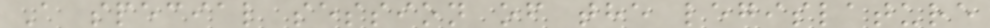A special session of the legislature
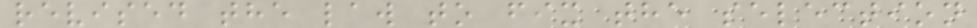revised the law to fix the selection
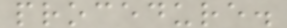procedure.
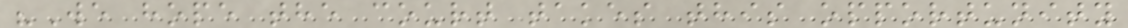"We hope the court takes this opportunity
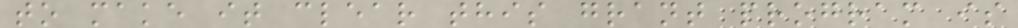to make it clear this grant program is
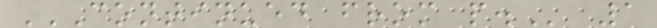CONTINUED FROM P. 1
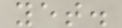yet.
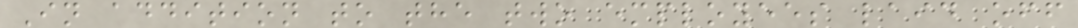In addition to the two employees laid off
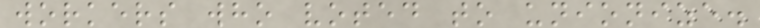workers who voted to unionize.
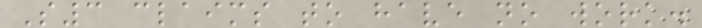S3 claims to have no work.
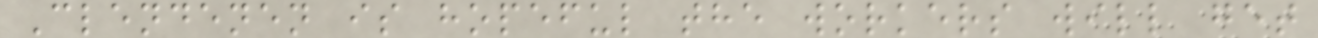Clendenen is hopeful the workers will get
